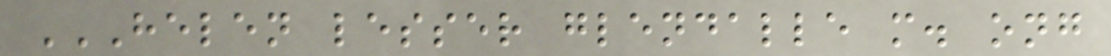HELEN LESSER GLENDALLE M. ONG
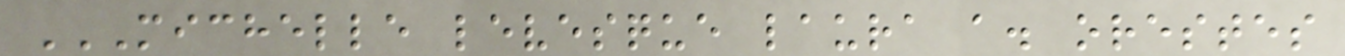MICHELLE LEVESQUE LAURA A. ORESTES
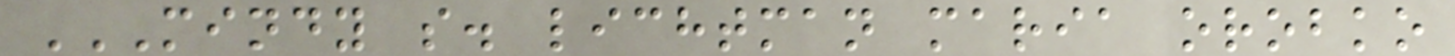MINDY S. LICHTMAN MARIA OROBKO
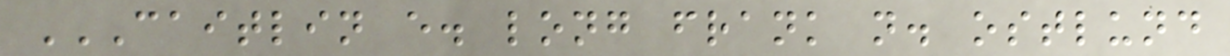CAITLIN E. LONG FRANK N. OSTLUND
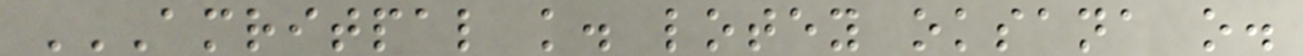AMRITPAL K. LOTEY OKSANA O.
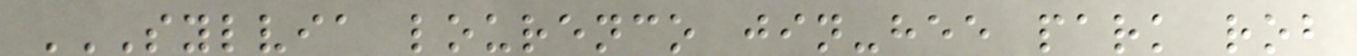SYLVIA LOURENCO JIN-HEE PARK ROB
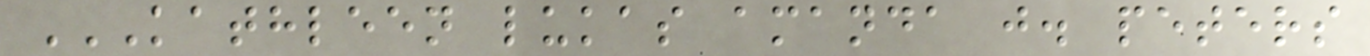KATHLEEN LUKAS AMANDA J. PETERS
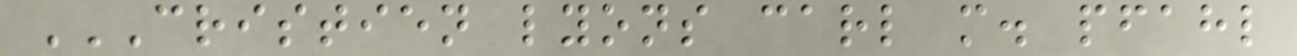CRISTIEN LYONS CARL M. PFAHL
